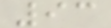93
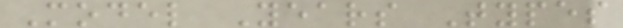Model Years Types
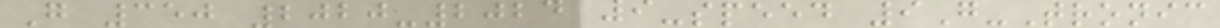G 350 2020-2024 9-speed 9G-Tronic
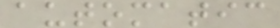automatic
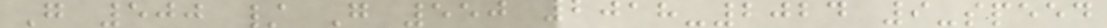G 500 / G 550 2018-2024 9-speed
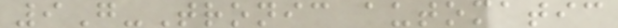9G-Tronic automatic
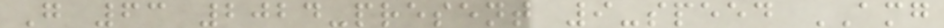G 63 2024-present 9-speed AMG
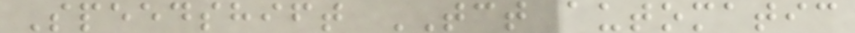Speedshift TCT automatic
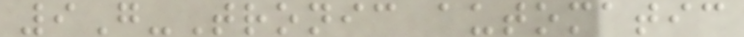9G-Tronic automatic
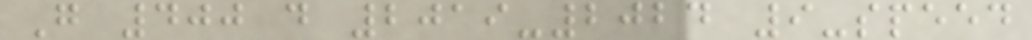G 400 d 2019-2024 9-speed
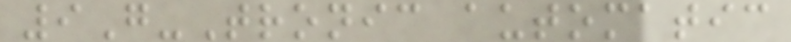9G-Tronic automatic
